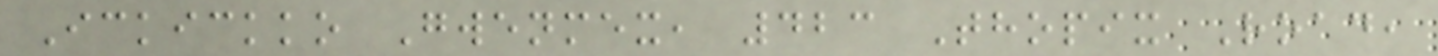Ickickko Gwenmex, 423 Thopix Road,
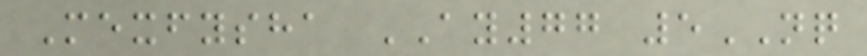Mexfysha AY77 5NQ
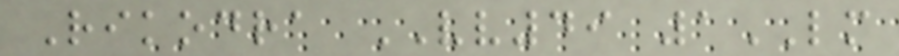Rikodra VV49 1LM
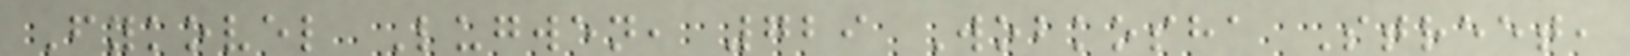Fykovel Lugwen, 729 Wobkosha Street,
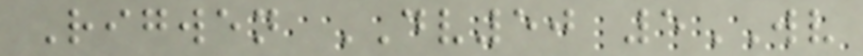Rigwen DV50 5WV
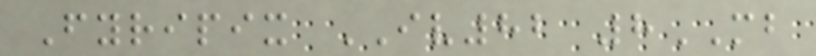Fyripix IV82 8MB
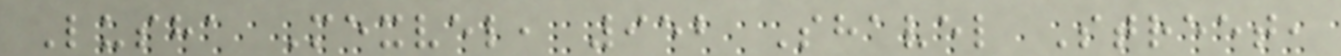Lusha Mexvel, 952 Shavel Street,
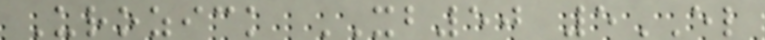Urozick XB50 5EL
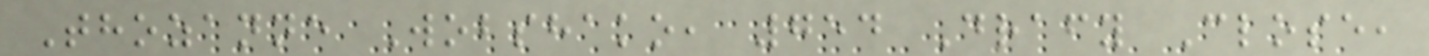Thozanne Wobshako, 754 Drafy Close,
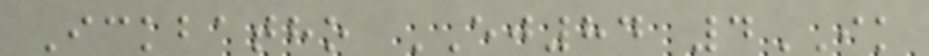Ickbatho EJ84 4IK
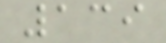139
